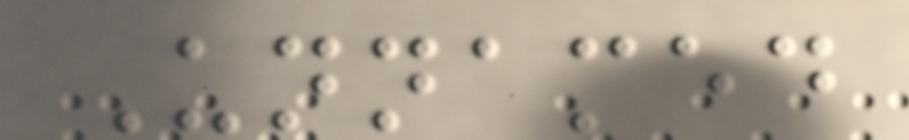Unnamed
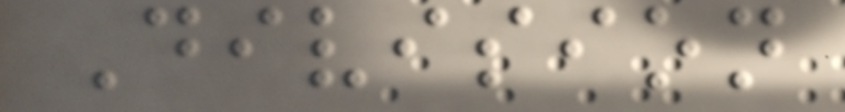Division
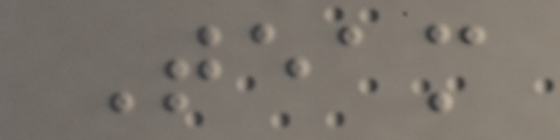Team
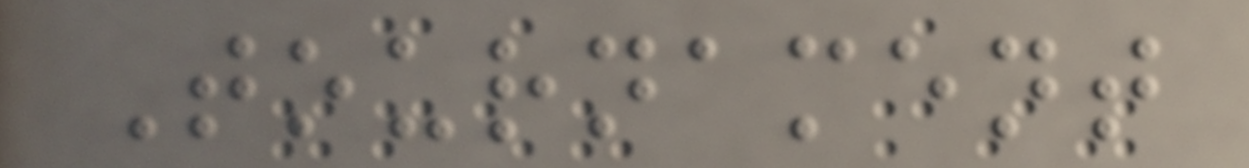Tournament
